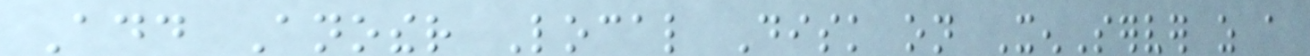Add Another Local Disk on XenServer as a
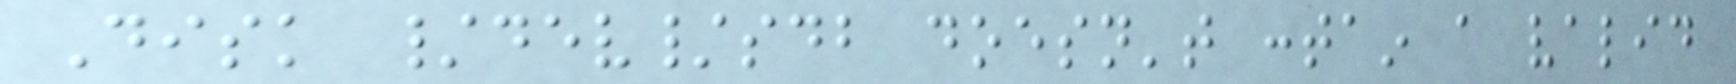Disk /dev/sdb doesn't contain a valid
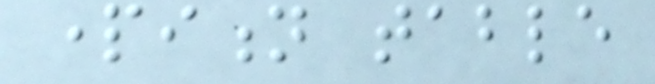partition table
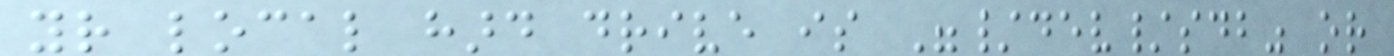your local hard drive is "/dev/sdb" or
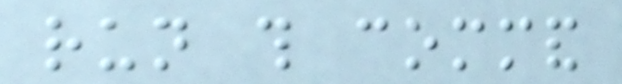run this command
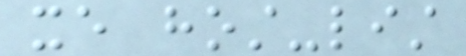xe host-list
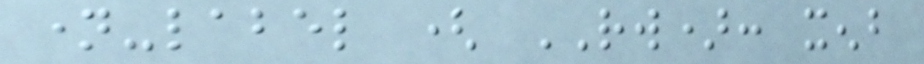name-label ( RW): xenb
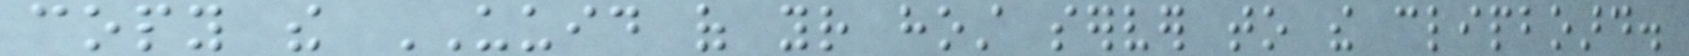copy the UUID of your host server to the clipboard.
